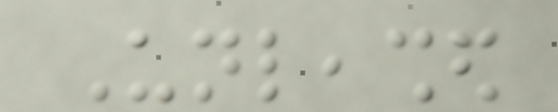Unleashed
